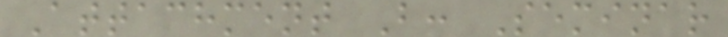Attachment B: Seminar
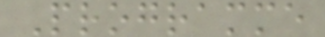Programme
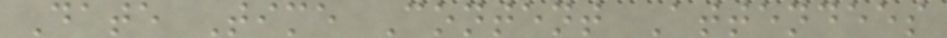Date Time Content Attendees
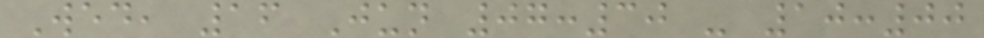Wed, 16 Jun 07:30 - 10:00
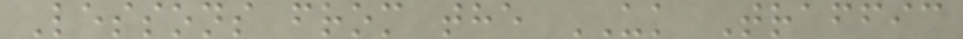Lessons from the UK Traffic
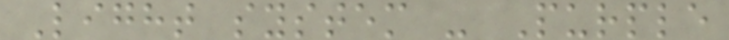Light system - Purple
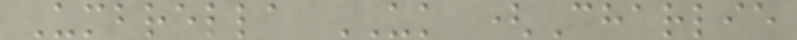Umbrella UK (Charlie
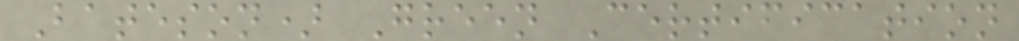Bateson) Green Certification
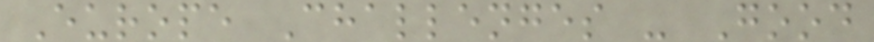Europe Challenges - Good
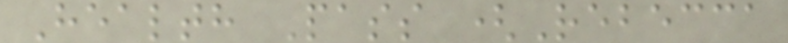Health Pass (Rebecca
